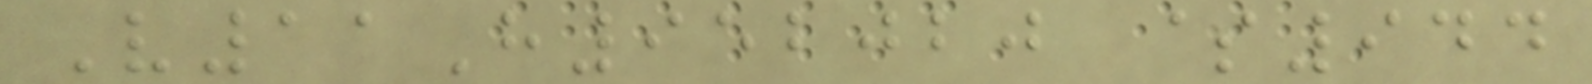V11H952020 $944
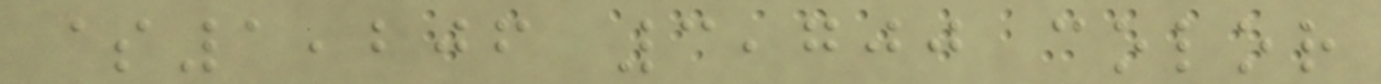$1,206 3,700 color
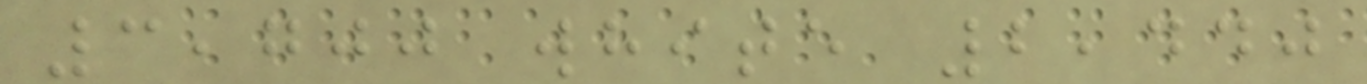3,700 white 2,440
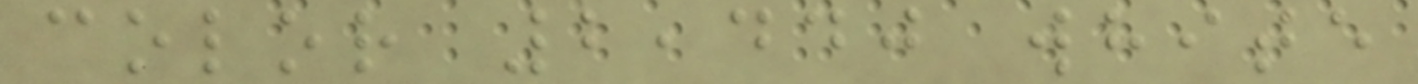color 2,440 white
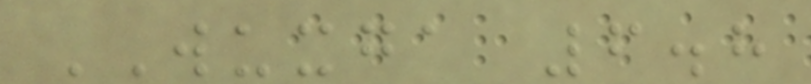WUXGA 6.8
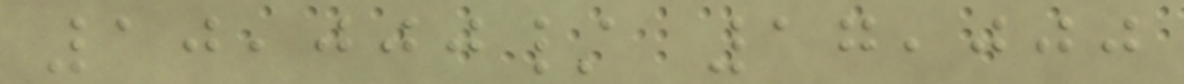10,000/ 17,000
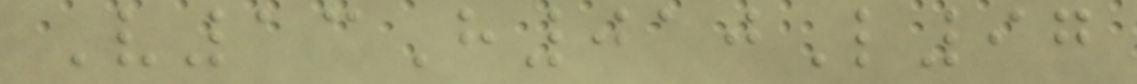V13H010L97
